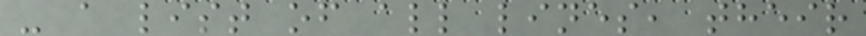- a list of all lines, their
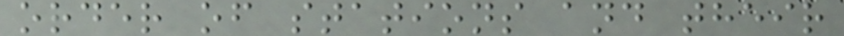order of stations and their
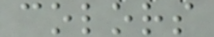colors
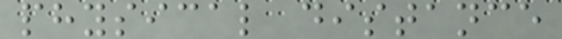physical distance
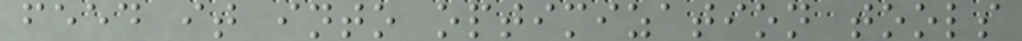feed it into optimization tools
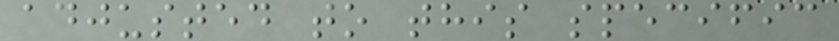adjusted to this specific
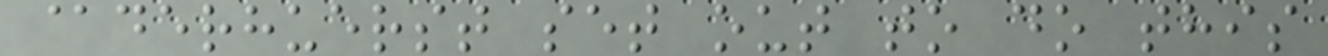@derhuerst set out to do this
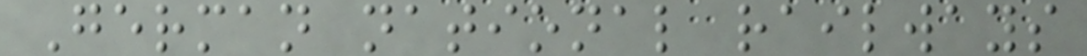German national railways
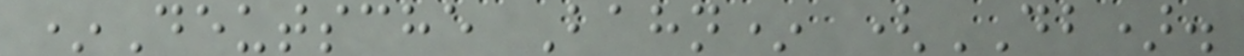*Deutsche Bahn* (DB).
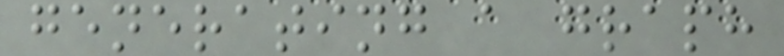generating a graph
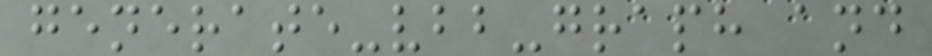generate-vbb-graph and
